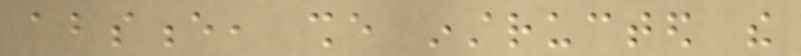absence, she instructed the
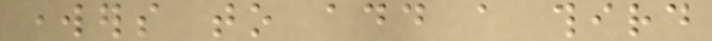workers to add a third
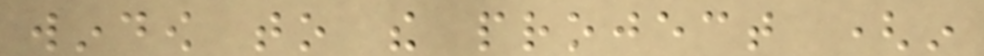window to the project (in
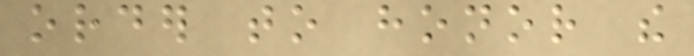order to honor the
